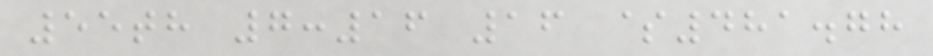55th 7:16 16 $481.78
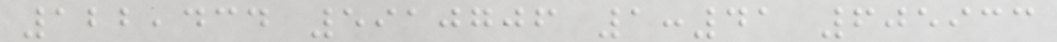122,434 5910706 1:41 605933
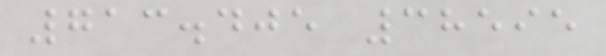713.405 38595
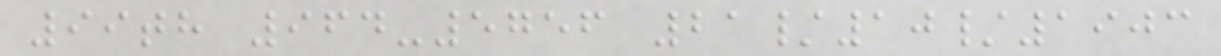99th 964-5756 21/10/1903
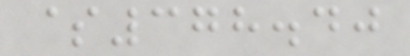$378.40
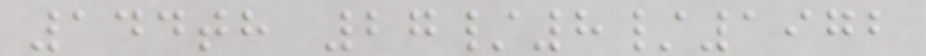144th 27/8/1972
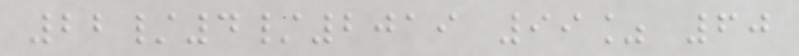22/4/2019 99% 60
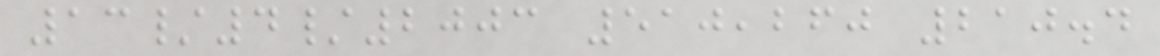13/4/2003 510,260 210.4
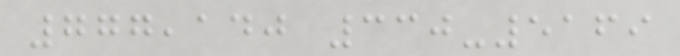777,140 330-5169
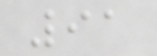91
